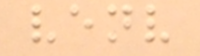venv
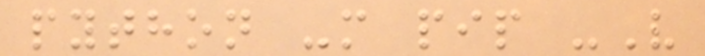python -m pip -V
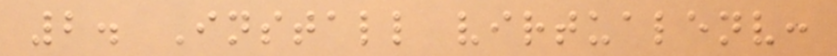2. Install virtualenv:
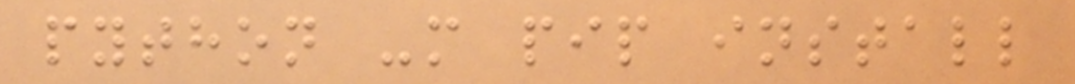python -m pip install
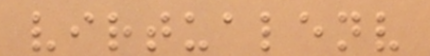virtualenv
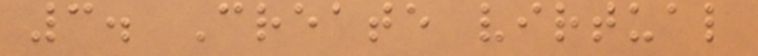3. Create virtual
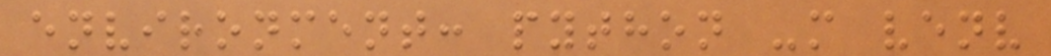environment: python -m venv
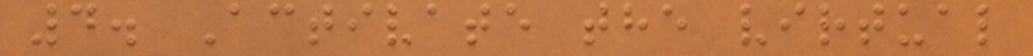4. Activate the virtual
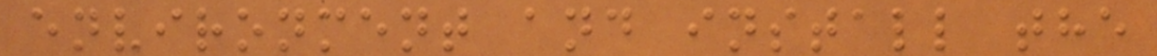environment and install the
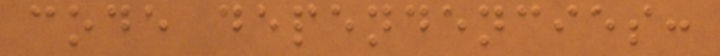code dependencies:
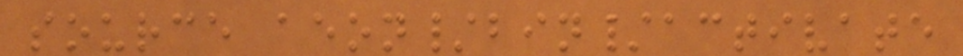source aeon/bin/activate
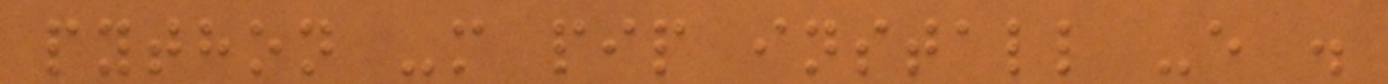python -m pip install -e .
